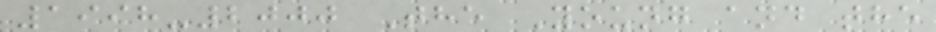1998-2000 The Young and the
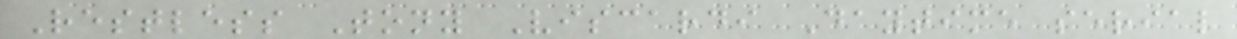Restless Tony Viscardi Daytime serial
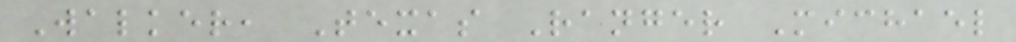Walker, Texas Ranger Michael
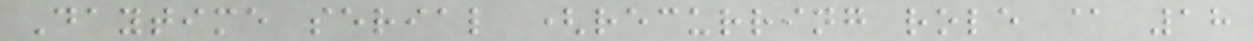Daytime serial (recurring role @ 18
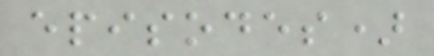episodes)
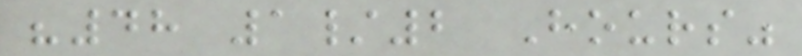"48 1/2 Hours"
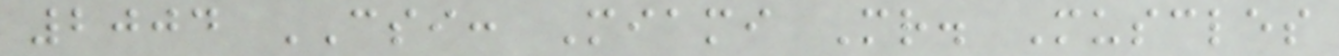2004 CSI: Miami Mr. Muscles
